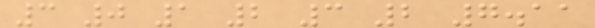3 0 1 2 3 2 7.11
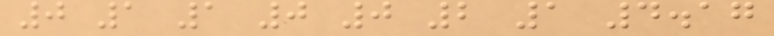0 1 1 0 0 2 1 4.17
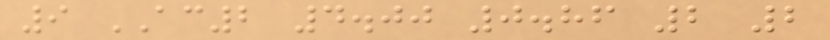9 AC2 4.00 0.86 2 2
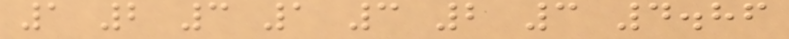1 2 3 1 3 2 3 4.86
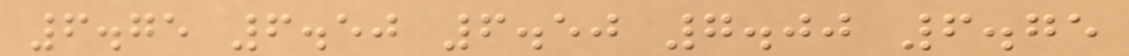6.75 6.50 6.50 7.00 6.75
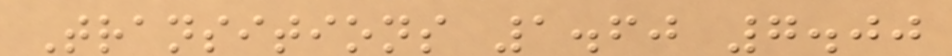Transitions 1.60 7.00
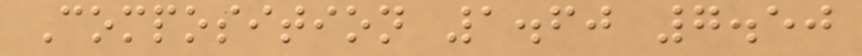Composition 1.60 7.50
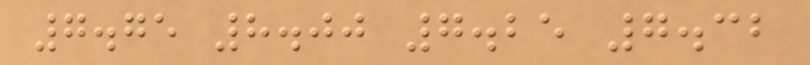7.75 8.00 7.25 7.32
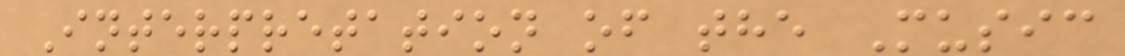Interpretation of the Music
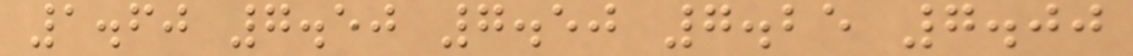1.60 7.50 7.50 7.25 7.00
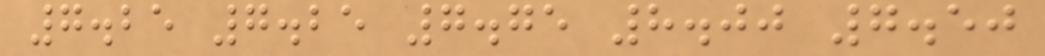7.25 7.25 7.75 8.00 7.50
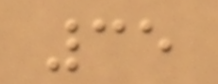35
